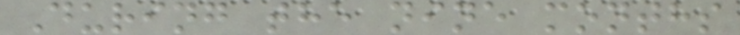During the nine months
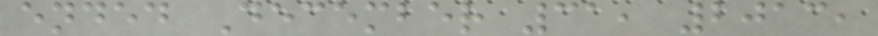ended December 31, 2013,
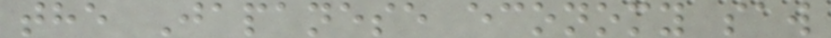the Japanese economy saw
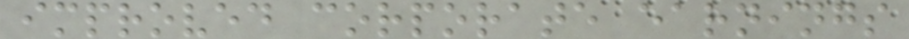improved corporate earnings
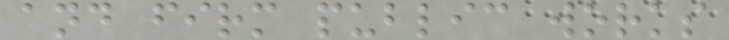and firm public works
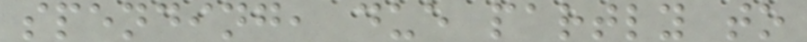spending, due partly to
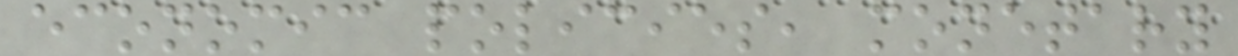economic policies, monetary
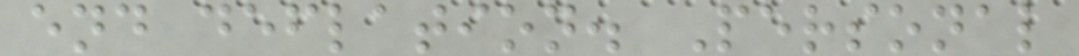end deflation. Personal
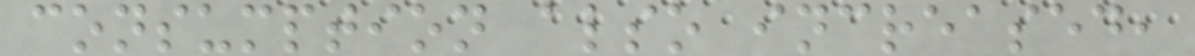consumption also increased,
